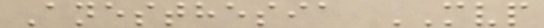Anesthesia MVP
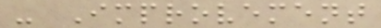- Improvement
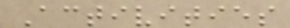Activities
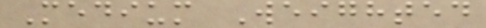Medium Weighted
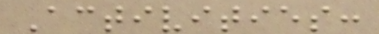Activities:
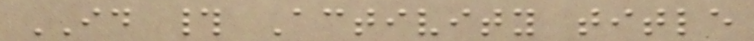ID # Activity title
